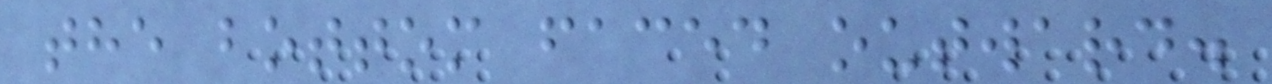the bottom faced outward.
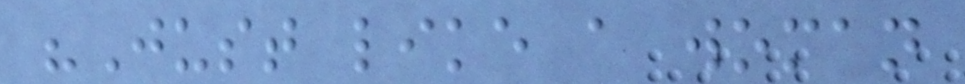"Just like a woman
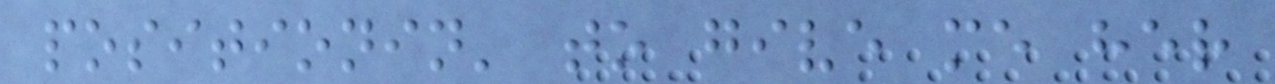positionin' to give me her
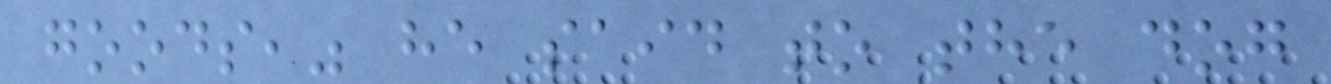goods," he said to the dog
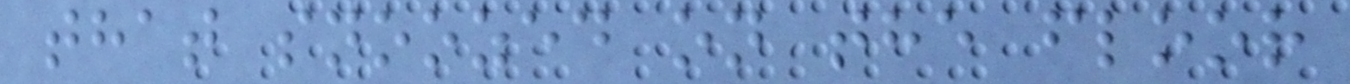that snoozed on the floor
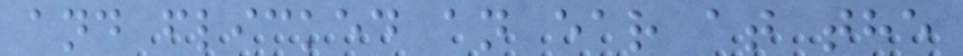and flicked an ear at the
